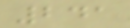241
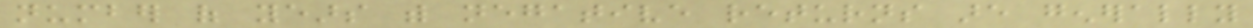number of years with negative returns are generally
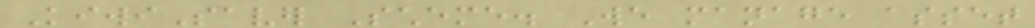KiwiSaver Scheme. We manage asset
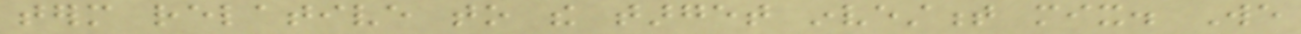term relative to the target investment mix. We
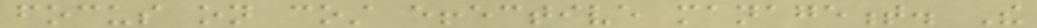focus on cost effective management. The
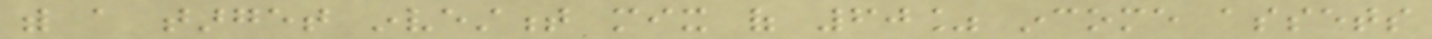with a target investment mix of 60% income assets
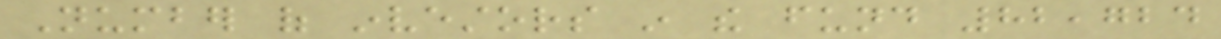Number of investors in the fund 82,724
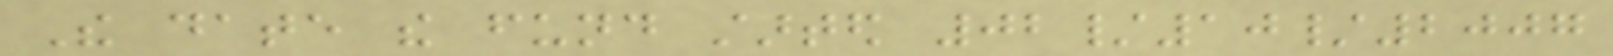The date the fund started 02/10/2007
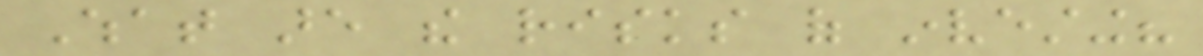What are the risks of investing?
